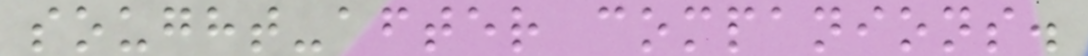sought-after companions.
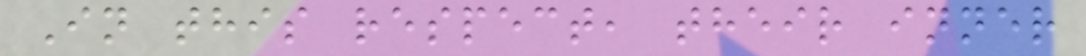In this respect, their inner
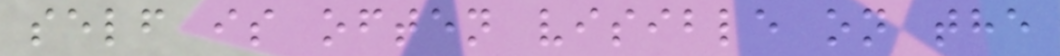self is often visible on the
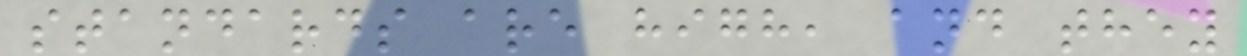standards are high, and they
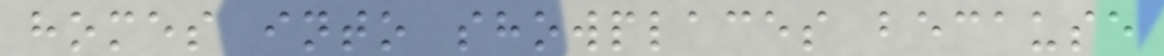homes into showplaces because
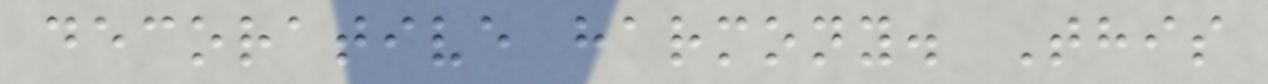decorative harmony. This
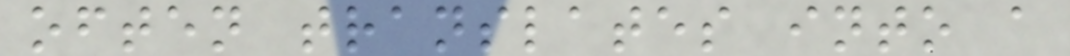often translates into a
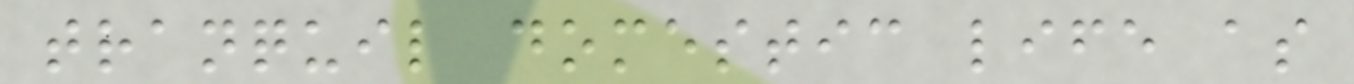tranquil domestic life as
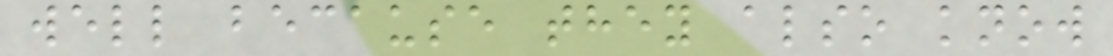well because they also know
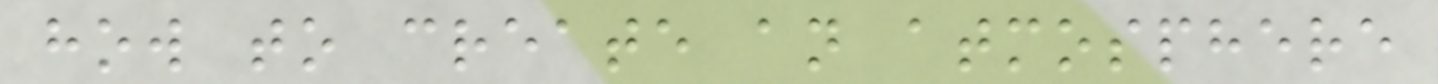how to create an atmosphere
